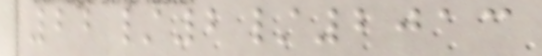22/2/2013
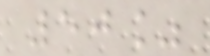50%
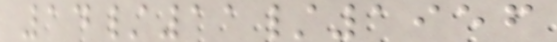14/11/1956
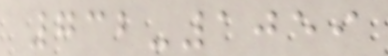732-1059
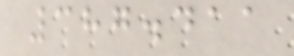387.411
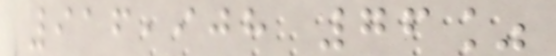916,908 76%
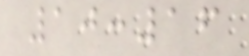10:16
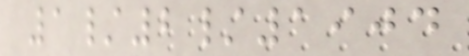1/2/1904
